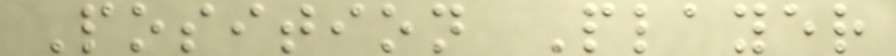Position Player
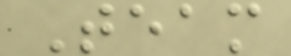Team
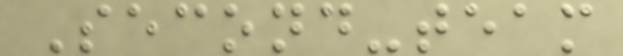Second-team
